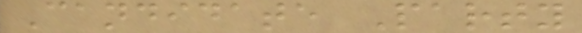Candidate Party
